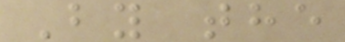By the
